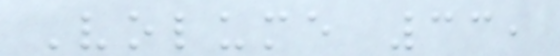Volume 33,
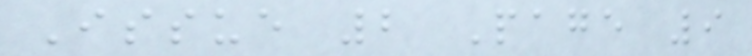Issue 2 Page 9
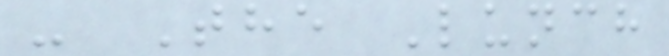- The Lunch
